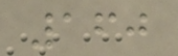160
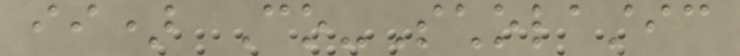ii) Co-Scholastic
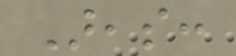Areas:
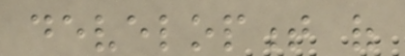development of
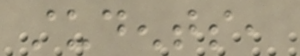students,
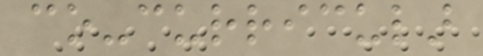co-curricular
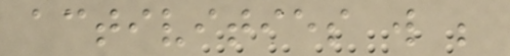activities will be
